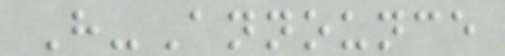H-Announce
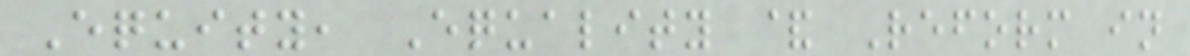Equity, Equality & Reform in
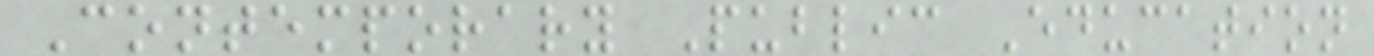Contemporary Public Education
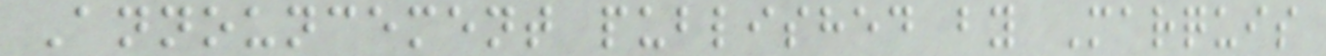Announcement published by Marquis
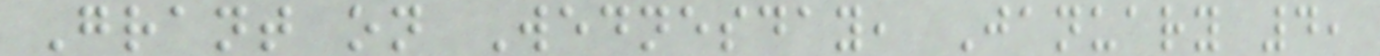Grant on Wednesday, January 4,
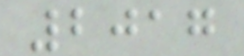2017
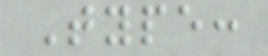Type:
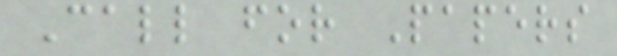Call for Papers
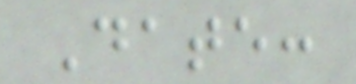Date:
